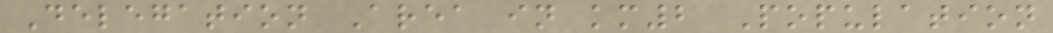Delegation Area in km2 Population
